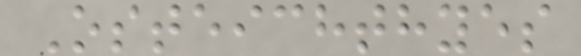Osteichthyes
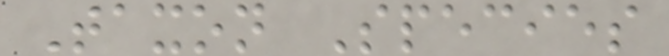Taxon Species
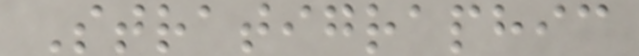Stratigraphic
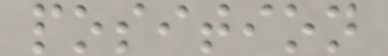position
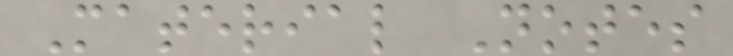Material Notes
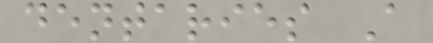dentaries A
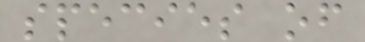species of
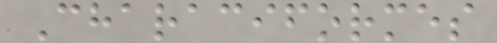Characiformes
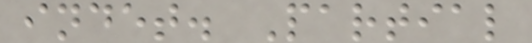indet. Partial
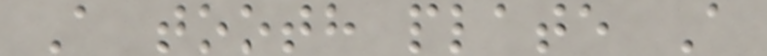A tooth plate A
